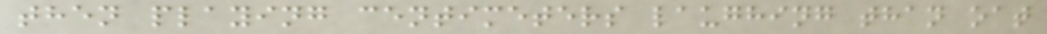then playing centimeters laughing than oat
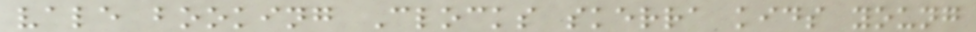vale booking Clocks skerra kids young
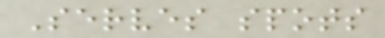Serves spots
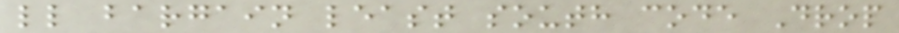ll bargain least south code Drop
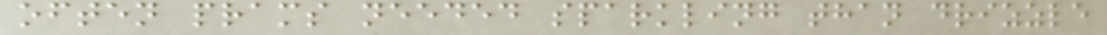often prams needed sparkling than drizzle
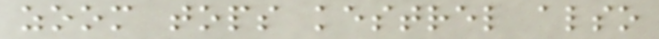zoom tops kestrel also
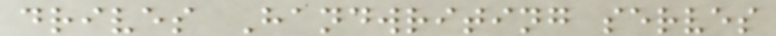drives Handwriting serves
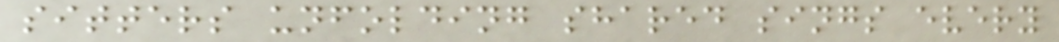sitters unfolding shared sings every
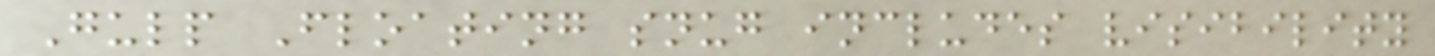Gulp Floating snug includes visibility
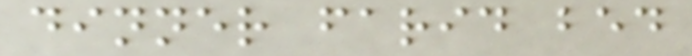dinner farid bed
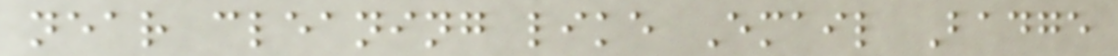near cleaning like Email Badge
